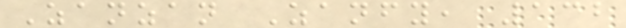Zanzan Zanfy, 132
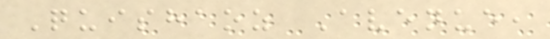Quishaoz Avenue,
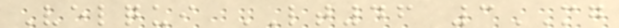Velqui LT46 3MG
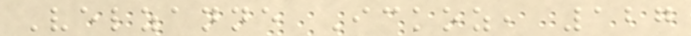Velzanne Ickoz, 127
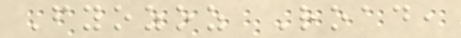Fyozoz Road,
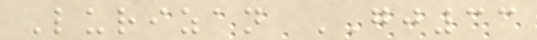Lurizan GJ33
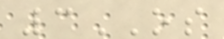3OS
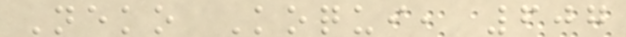Neko Koqui, 607
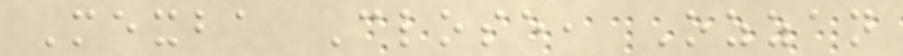Mexba Close, Ozzan
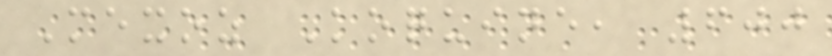Mexoz Koquine, 600
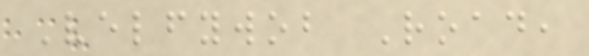Velfywob Road,
